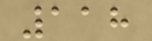118
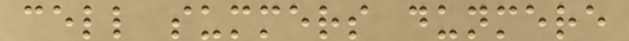cell summers dunmere
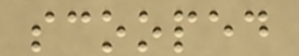scooped
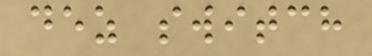dez switch
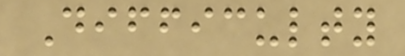Difficulty
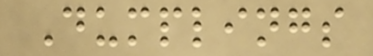Dumplings
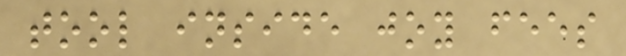tool inside joy fees
